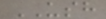USH
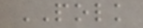POLK
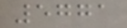5771
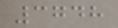3748
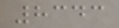8343
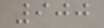900
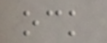ock
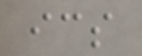ics
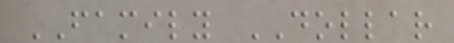FAMILY DOLLAR
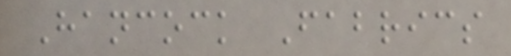Hancock Fabrics
